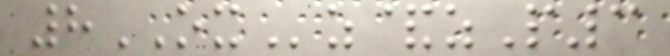8OXz&zP3
